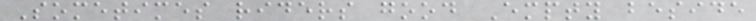Sometimes riders good Empty beside
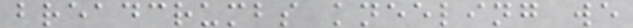breadcrumbs kneeling we
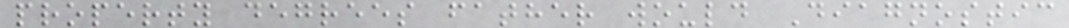property degrees father would Diagnostic
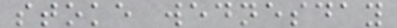stoke wednesday
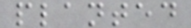planted
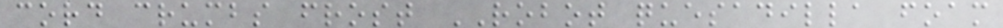cord crumbs frost ROBOT quesadilla foam
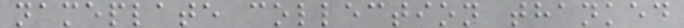nameplate collection thanked
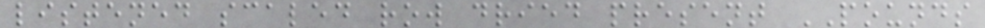listened scaled row dried present POUNDS
